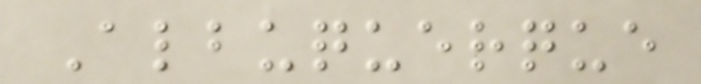Albuquerque
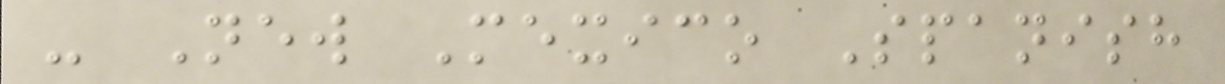- New Mexico Spanish
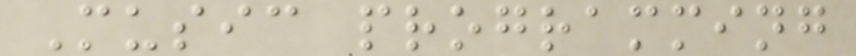Music programming
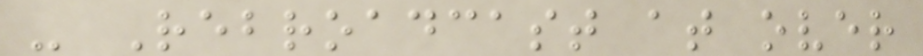- Rebroadcast at over
